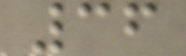36
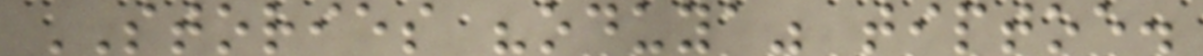STORIES "oduya" tiptoe.
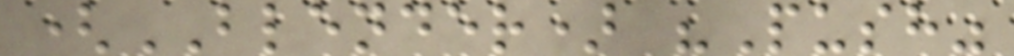(BLENDER) "Push"
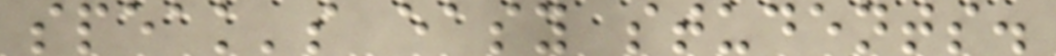speak's easy students.
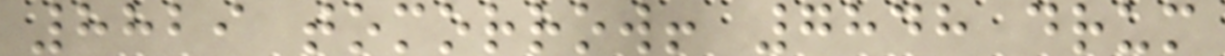8829 tomorrow! 7848 drum
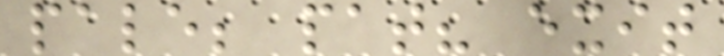pale; pat? exit
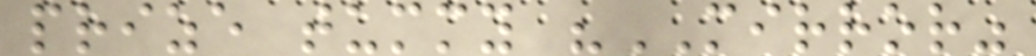prize tummy "MIRROR"
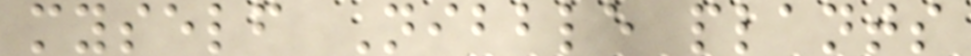myself Nibble plants
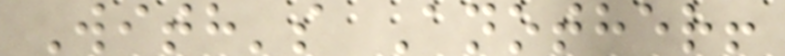With's Another!
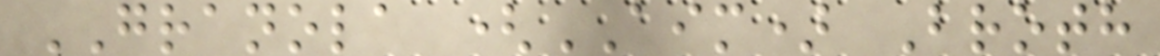GRANOLA (AIM) Broth
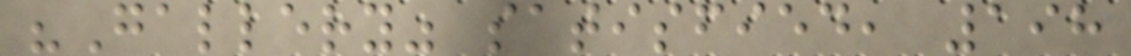"Gallery" satisfied, 198
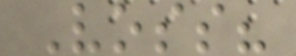Voss?
